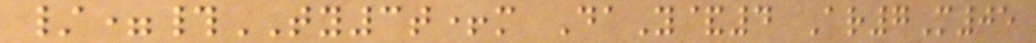/=#TY3t+m DaY&4 Ar7M05
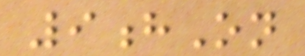9hOn
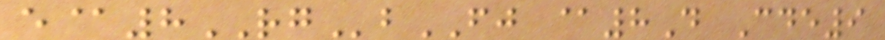e@8RGbFJ @8D Cde9
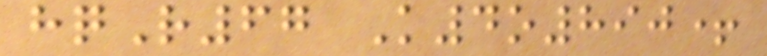hqR67 K4o890+
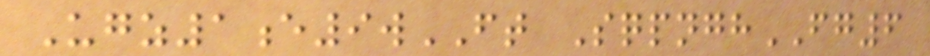Ugz1e9wFT SqpnghFG6
